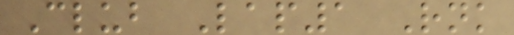Club Lap1 Rnk
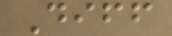Diff
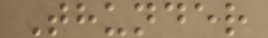Thunder
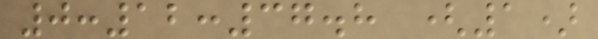0:12:37.8 (1)
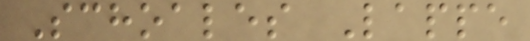Schoales Lappe
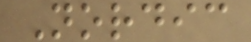Nordic
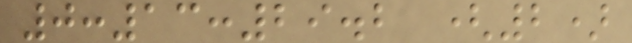0:13:29.2 (2)
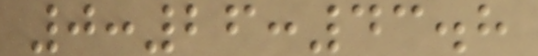0:26:43.8
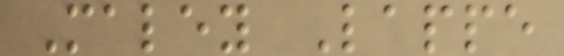Maley Lappe
